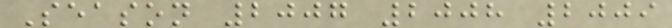Season 2007 2008 2009
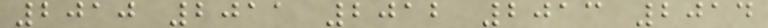2010 2011 2012 2013 2014
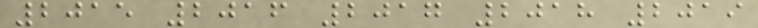2015 2016 2017 2018 2019
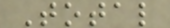Total
